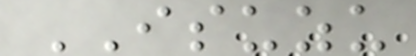ISUZU
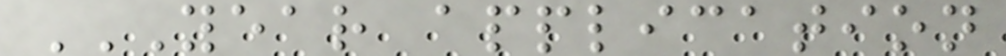YEAR APPLICATION
